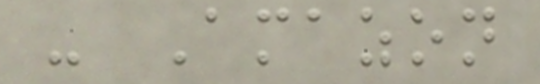- Amazon
